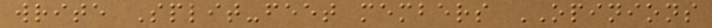write Split-feet members OPINIONS
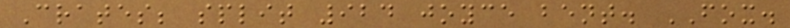Crates; split 924 joyce bent. FOX.
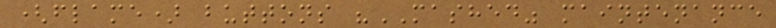(flame) buttons "MASHED" maintenance
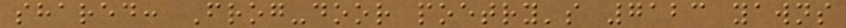shared: Frog-door poetry's 7123 yawns
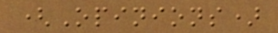(Opinions)
